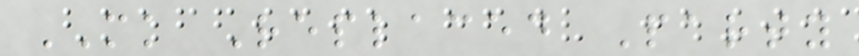MK Replaced Party
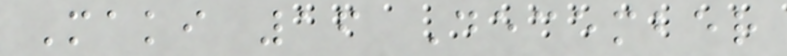Maki 16 December
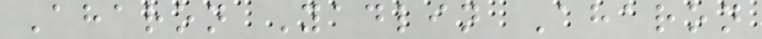Aharon Yadlin Aharon
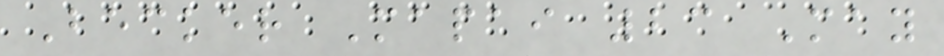Becker Mapai 23 May
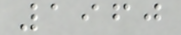1960
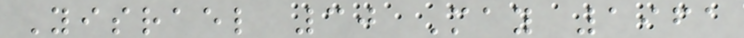Yisrael 30 May 1961
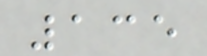135
